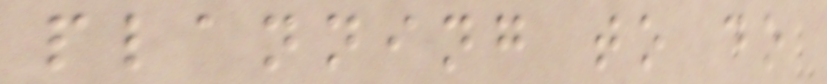planning to do
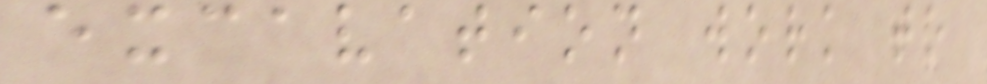excavation work to
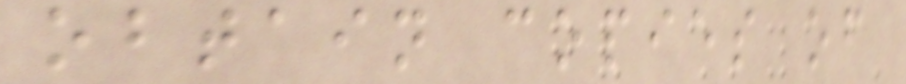obtain copies of
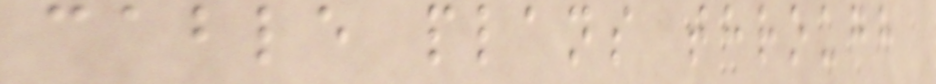cable plans through
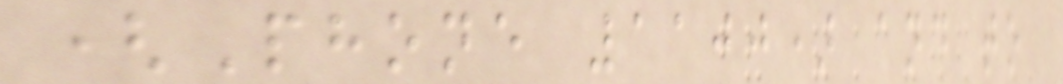(Phone 1100) and to
